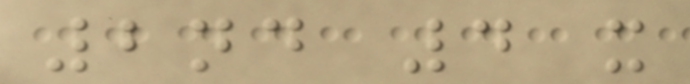2nd 4 x
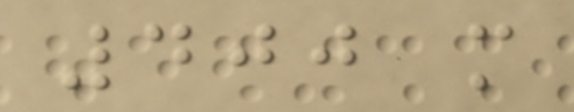400 m
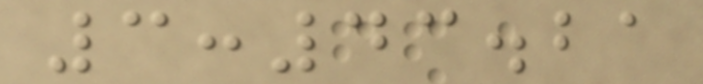3:43.21
